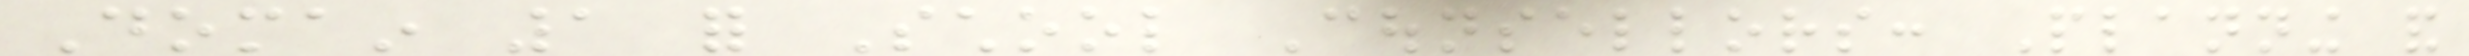Domain 1 for School Counsellors: Planning and
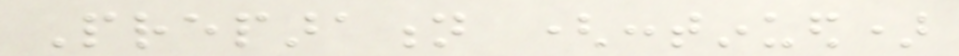Preparation (continued)
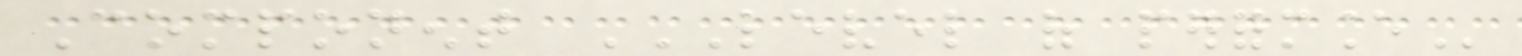Component LEVEL OF PERFORMANCE
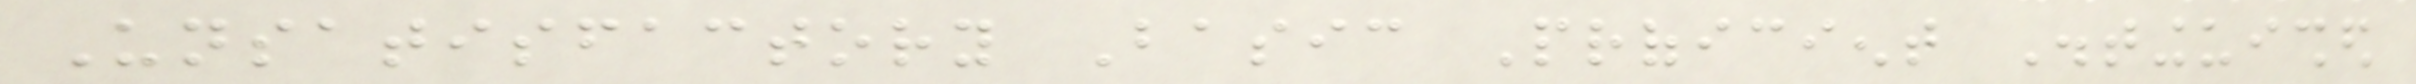Unsatisfactory Basic Proficient Distinguished
